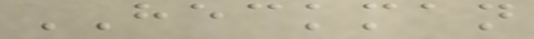HECKMAN
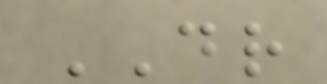DR
